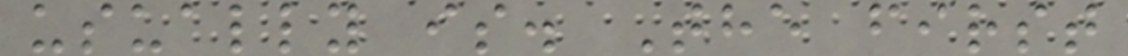usually is. The first
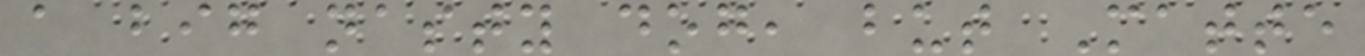a big nasty dog, but Matte
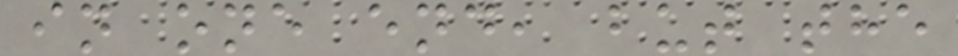in one end, but the
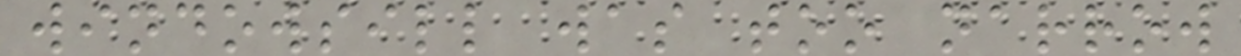windowsill was too narrow
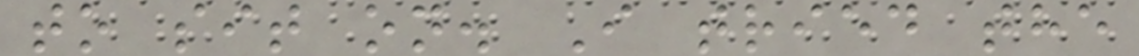to sit on. I tried the
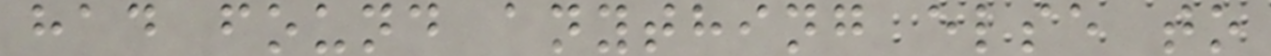had found anything else to
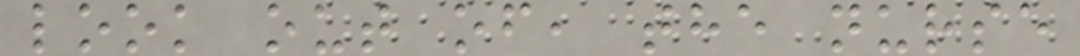look out of, the nurse
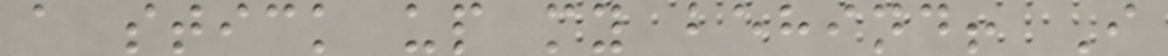a stick up my behind! I
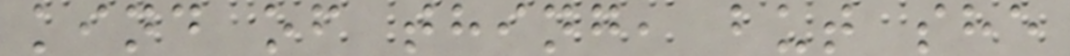kind of thing, but she
